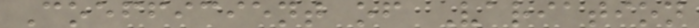Coefficient of Variation
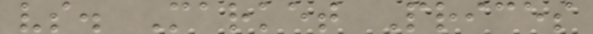vs. Market Prices
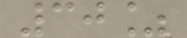30%
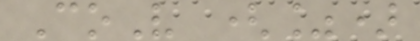CoV (%)
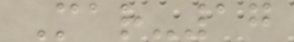Mar-17
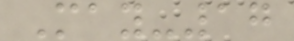May-17
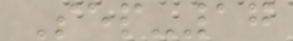Sep-17
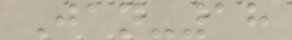Jan-18
